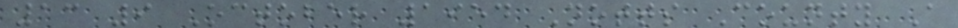13 9 October 1954 Notts County A
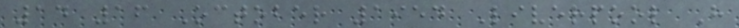14 16 October 1954 Liverpool H
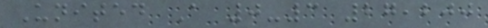United A 0-3 27,200
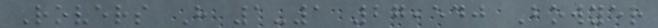Rovers H 1-1 27,540 Bowyer
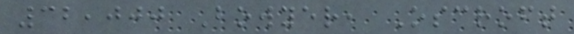32,000 Bowyer, Oscroft
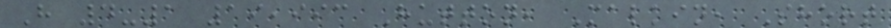H 4-1 19,993 Hutton, Malkin, Short
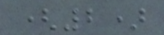(2)
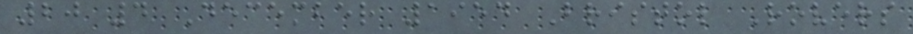20 4 December 1954 Bristol Rovers
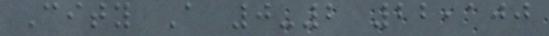City A 0-2 22,100
